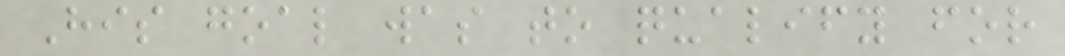His goal was to qualify for
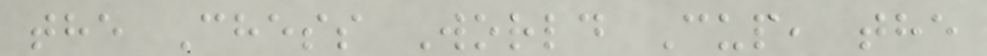the Chess World Cup, the
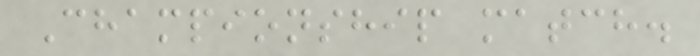Championship match.
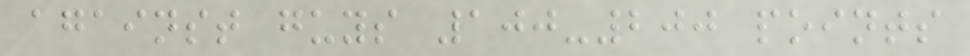against guys 100-200 points
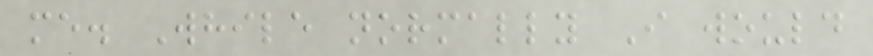me. While normally I would
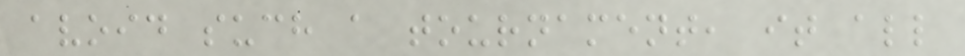avoid such a tournament, it all
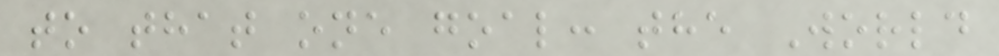to that one goal: the World
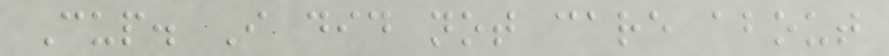Cup. I did not care about
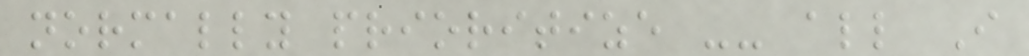normally prioritize -- all I
